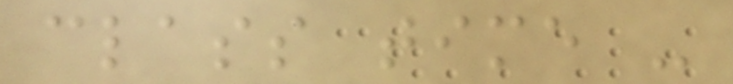class time -
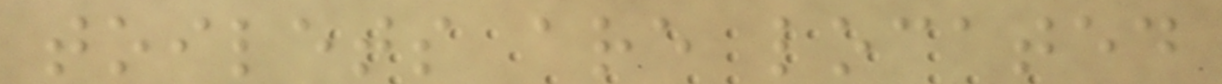toilets are located
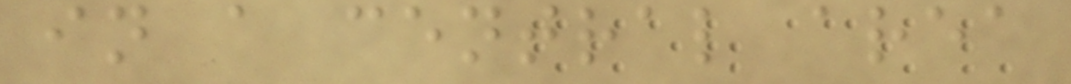in a central area
